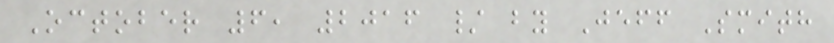October 6, 2016 / by Jeff Smith
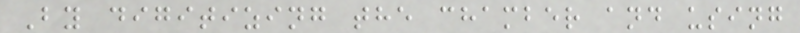By digitizing the chamber and using
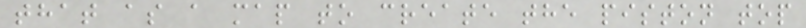that as a map to create the piston top
